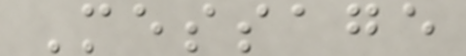Message
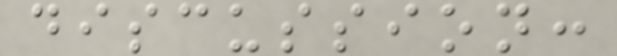discussion:
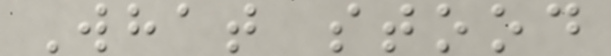What stood
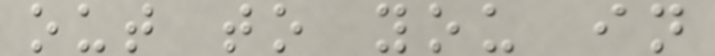out to you in
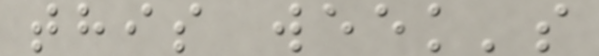this week's
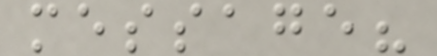message?
